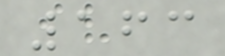163
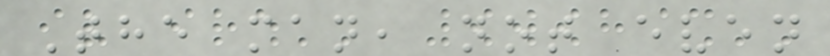The man, not even
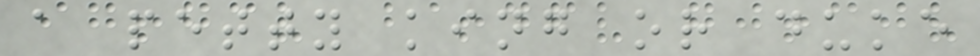a petty king or duke
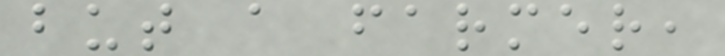but a farmer,
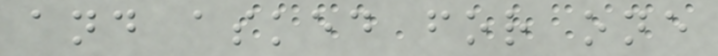and asked for one
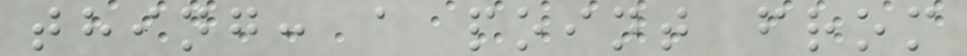thing: a point from
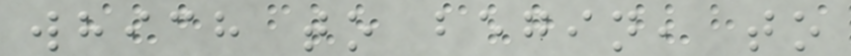which to begin, to
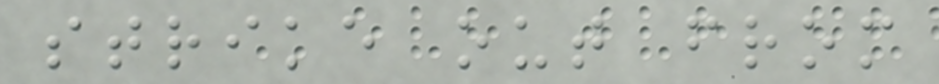strike out from
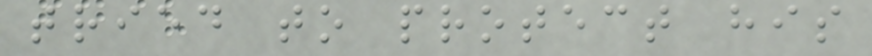tried to protect his
